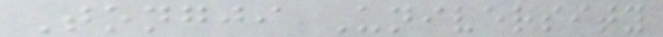Tongji University
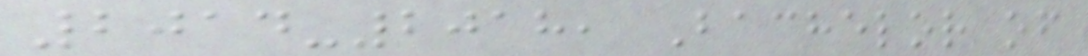2014-2018, Bachelor of
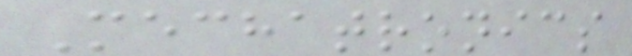Mechatronics
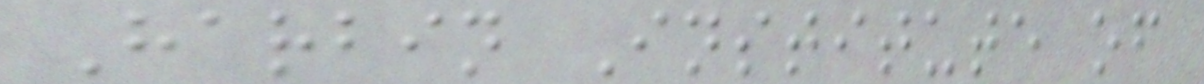Harbin Institute of
